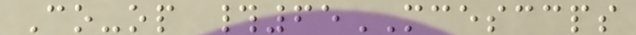Co-op #65MCESCCPS
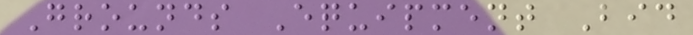Grounds Equipment Bid
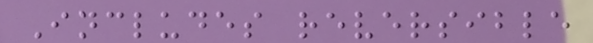Includes reversible
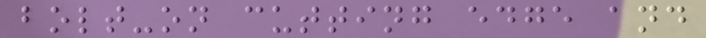bolt-on cutting edge and
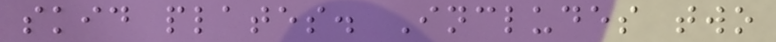skid plates. Includes two
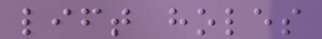lift holes
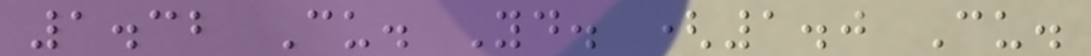1.32 Cu. Yd. (1.0 Cu.
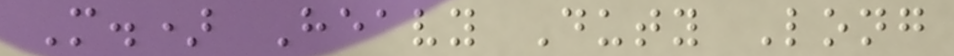M.) Heavy Duty Long
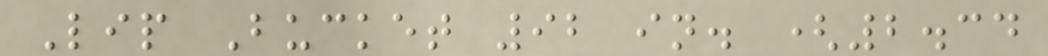Lip Bucket 92 in. (2.34
